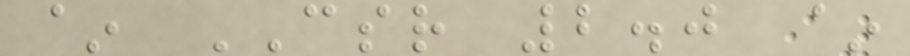~ CSR 2.0 ~
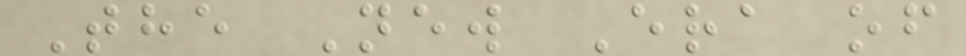The New Era of
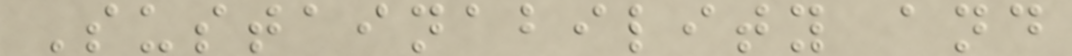Sustainability and
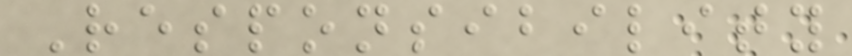Responsibility
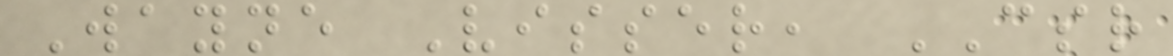Wayne Visser, CSR
